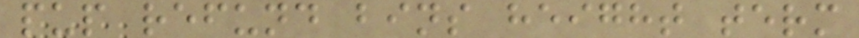pup refund bins height term
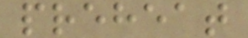preheat
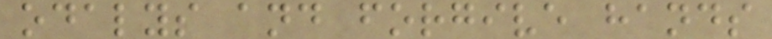odalys and forgive hands
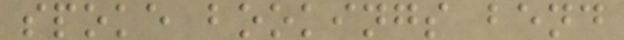spoke bookings bend
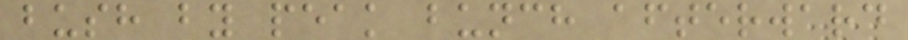bush by peak bunch afterward
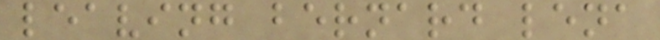leaving bernard lena
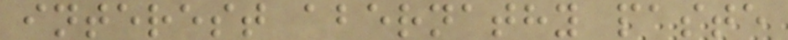interest abernathy paste
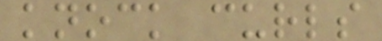knock curls
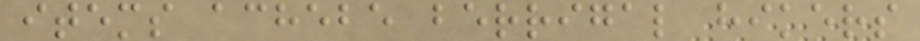items achebe berrigal hikers
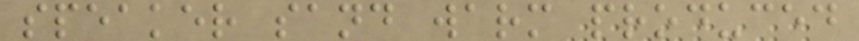speaker sand warm produced
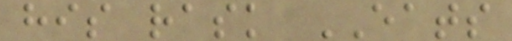his rask EATS
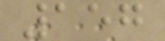157
